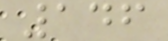146
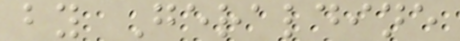by Geraldine
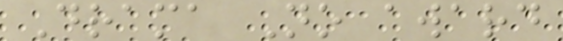Drama No award
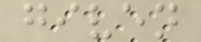given
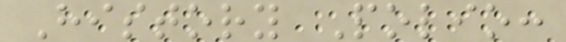History Polio:
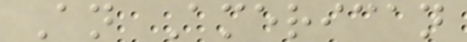An American
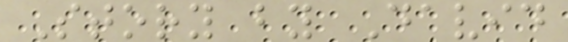Story by David
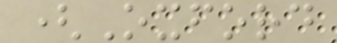(Oxford
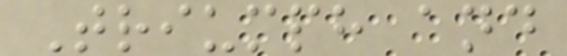Triumph and
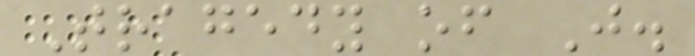Tragedy of J.
